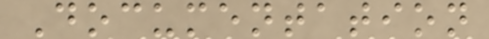Documentation
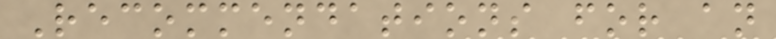Recommendations for an
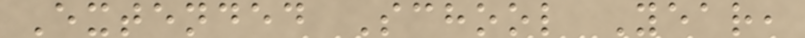Extended School Year,
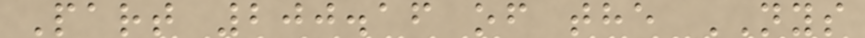Part 200.16 of the NYS
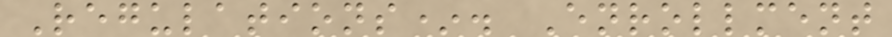Regulations*. Enrollment
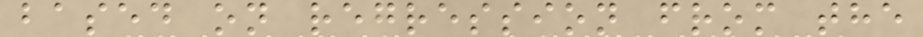based on regression from the
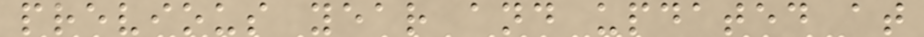previous year and updated at
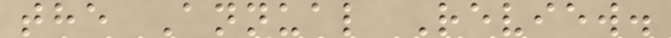the Annual Review.
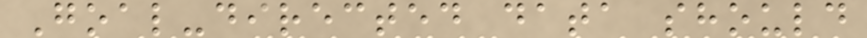Goal-directed data should
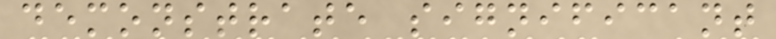demonstrate significant
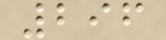296
